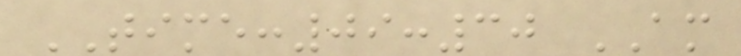TIME:09:30 AM
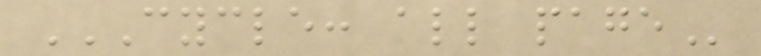CYCLE: ALL PAGE
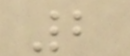2
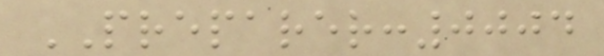PREPARER:0004
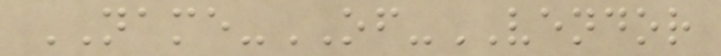NAME-OF-VENDOR
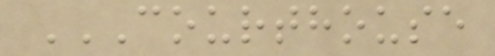COURTHOUSE
